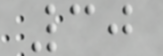30
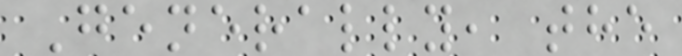Generally, the
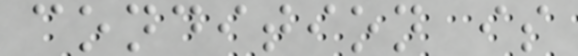condition is
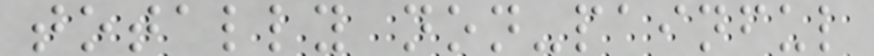totally non-painful
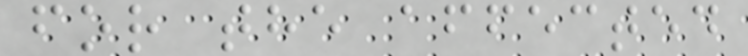for the affected
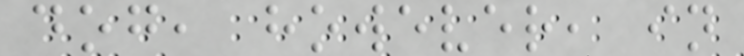dog, however, in
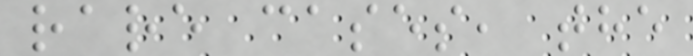rare cases, the
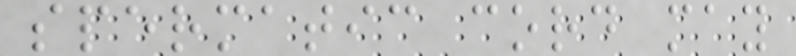spermatic cord may
